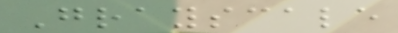Grayscale
